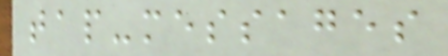tap-messages
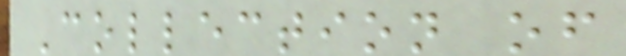Collection of
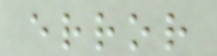error
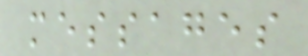messages
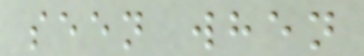seen when
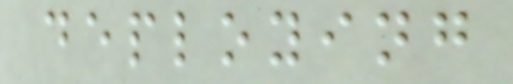deploying
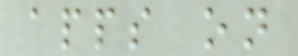apps on
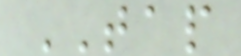TAP
